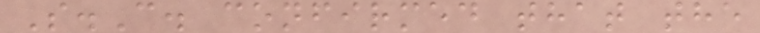S.C. confirmed that the
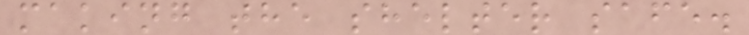making the shelter safe.
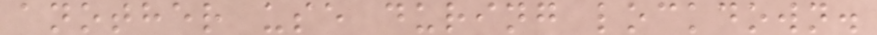another use during lockdown.
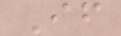If
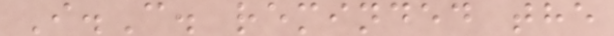I.C. reminded the
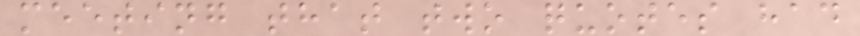meeting that two quotes had
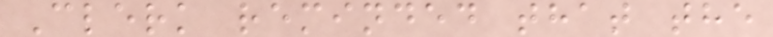Clerk reminded that the
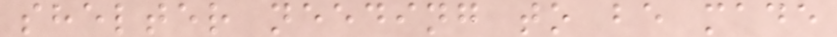shelter needing to be made
